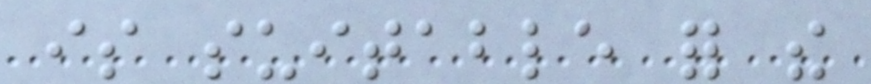is suitable for the
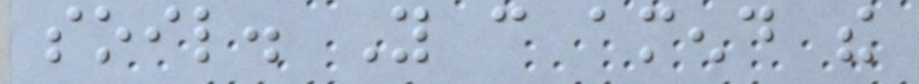soil. You can amend the
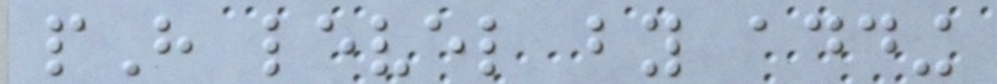pH level by adding
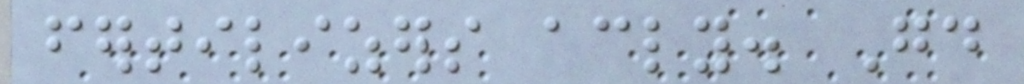fertilizers accordingly. Good
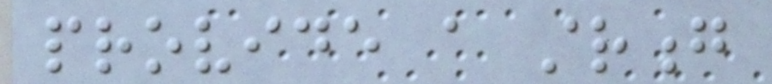provide a strong
